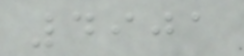4901
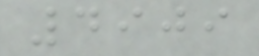4909
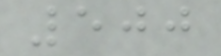500
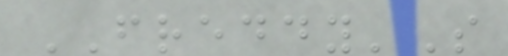FREDDY'S
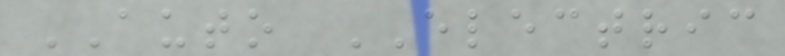AUTO ELECTRIC
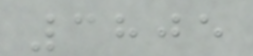3805
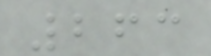263
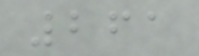261
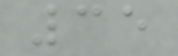35
